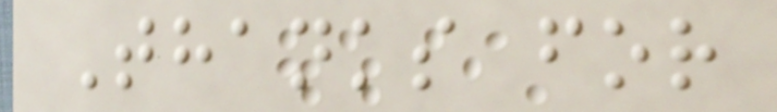Thanks for
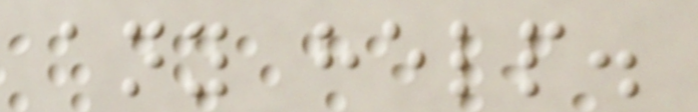any help.
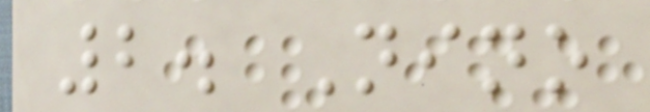2. Nino
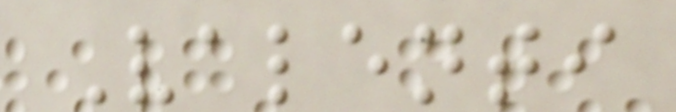Valenti
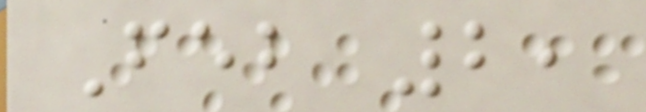Feb 2,
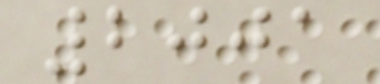2001
